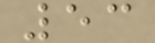53
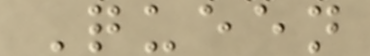Queen
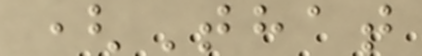(That
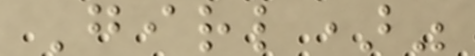Girl)"
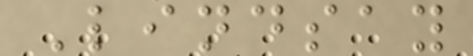Lindsay
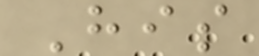His
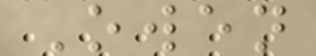Owen
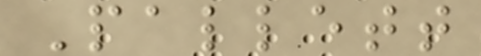Pallett
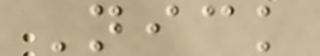Nick
